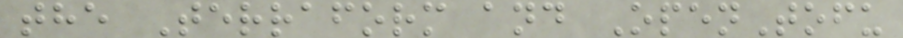the Terraform and OpenTofu
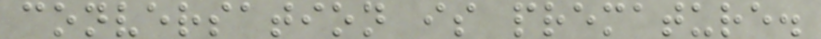conversation is premature.
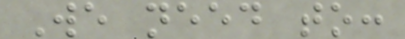We need to:
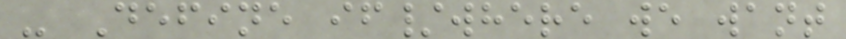- Define if/where we want
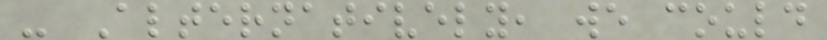- Alternatively, we could
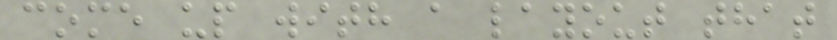come up with a layout that
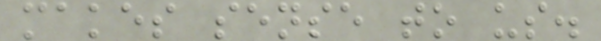makes sense to us.
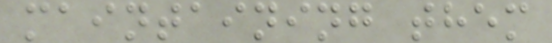maintaining them
